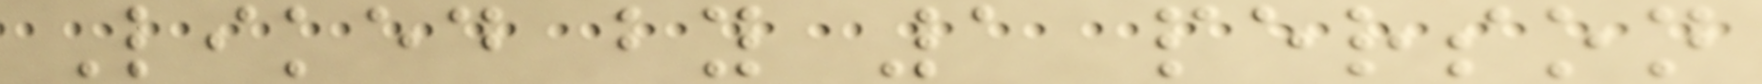Liked by 1 person
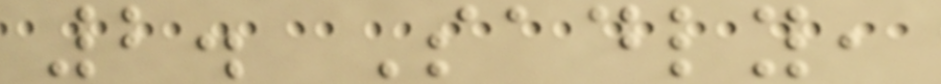2. Sadly,
